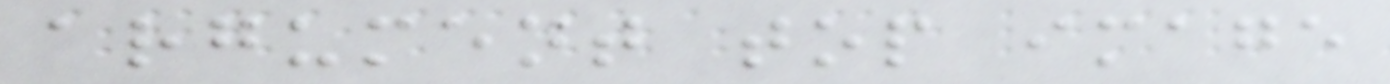argument top image
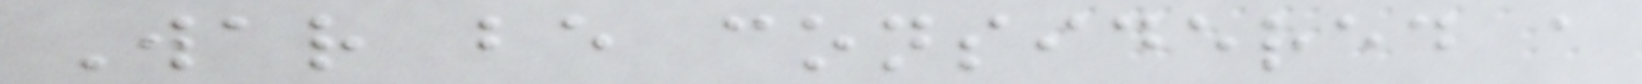War be considered a
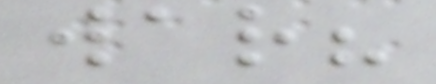war?
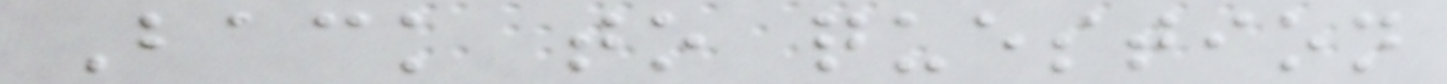Back to question
